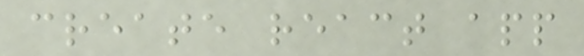create react app
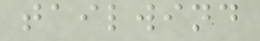tailwind
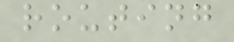routing
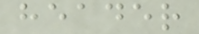header
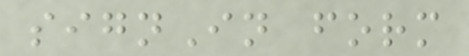signIn form
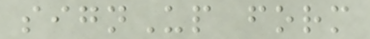signUp form
